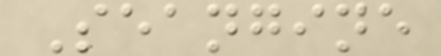Seangine
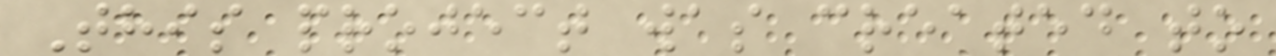This project was created to
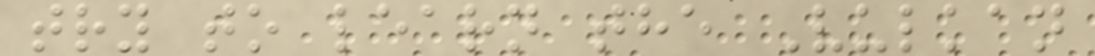try to learn the Vulkan
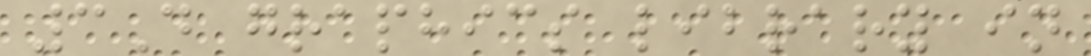3D graphics library in
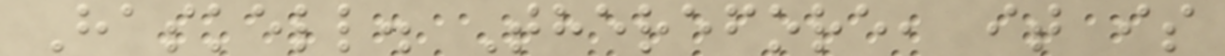Haskell. Therefore, it is
